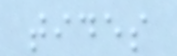tides
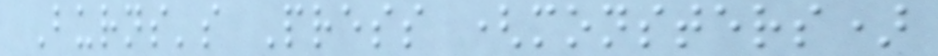Burns's Press (monsters)
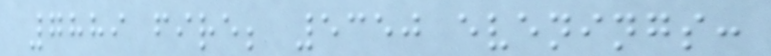7889 fire; 5350 evenings:
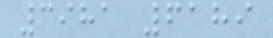3981 6189
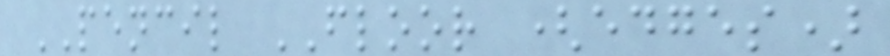PENCIL FLOOR (edges)
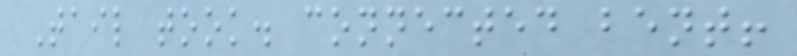Tail took. connected bent!
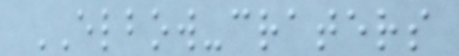ELBOW-craters
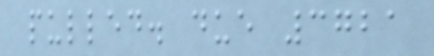pulled. due 3721
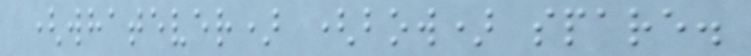(whatever) (bow) spare.
